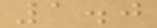1.0
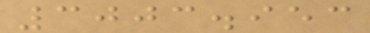3003.953
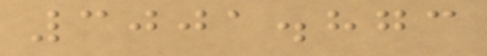3001.873
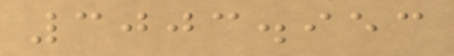3003.953
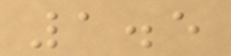1.5
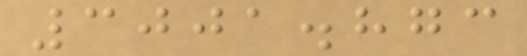3001.873
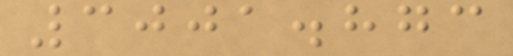3001.873
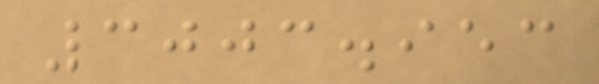3003.953
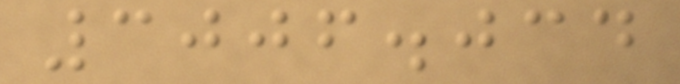3006.034
